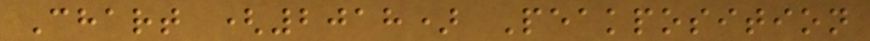Chart (2018) Peakposition
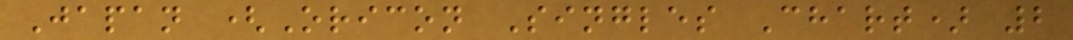Japan (Oricon Singles Chart) 2
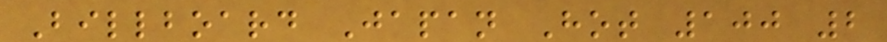Billboard Japan Hot 100 2
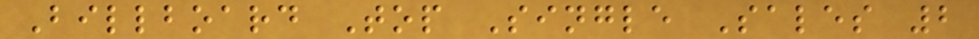Billboard Top Single Sales 2
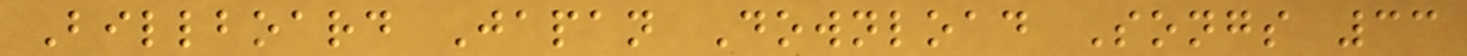Billboard Japan Download Songs 33
